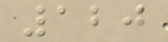120
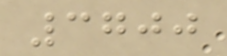3700
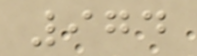974
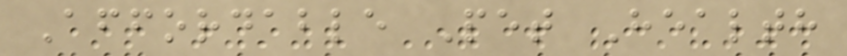Affordable Pet Health
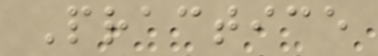Practice
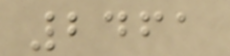2461
